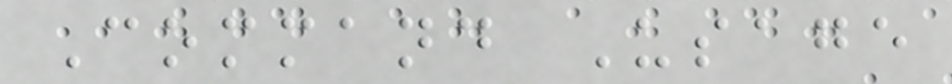Command Usage
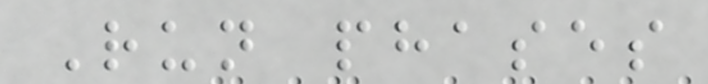Run phases
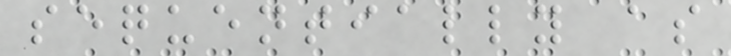sequentially as
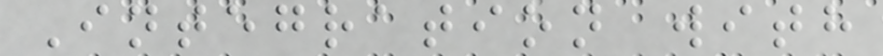Integration with
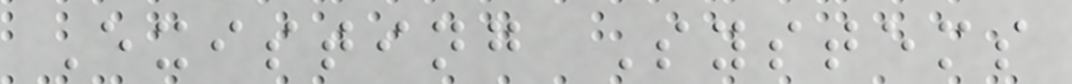Existing Systems
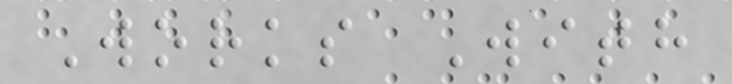Works With
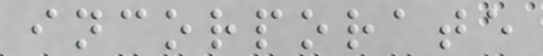incorporate
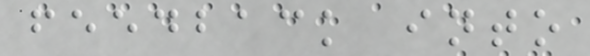feedback into
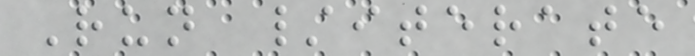Run /iterate
